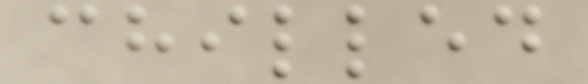chilled
